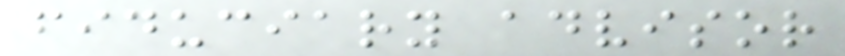fiduciary advisor
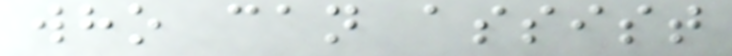who can assist
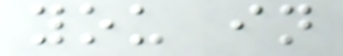you in
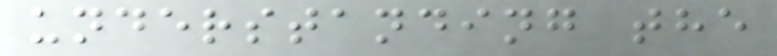understanding the
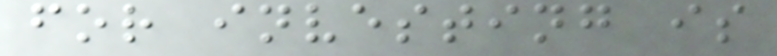for investing is
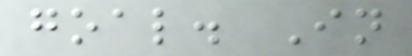goal. In
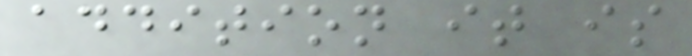addition it is
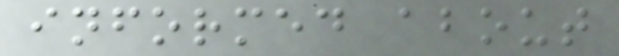informed about
